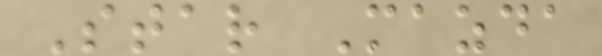Star Mazda
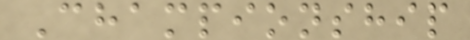Championship
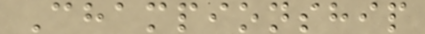Championship
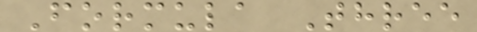Formula Three
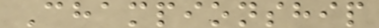Championship
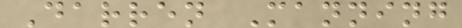Darren Manning
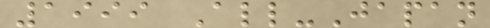1999 All-Japan
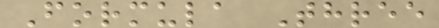Formula Three
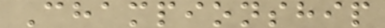Championship
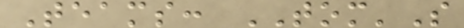Teams: TOM'S
